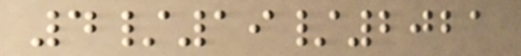4/19/2021
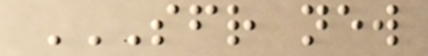SFR NEW
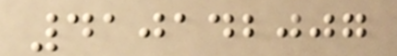410142007
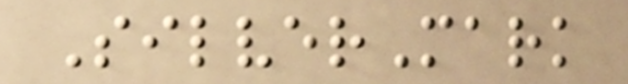SilverMark
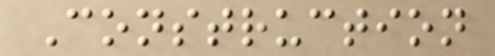Construction
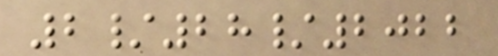2/28/2022
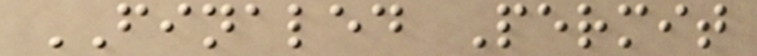FINALED Permit
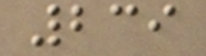239
